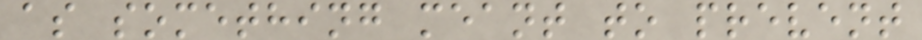as something meant to prevent
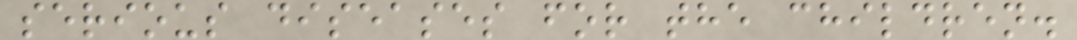serious diseases for the children.
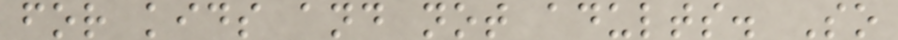for kids and not adults. So
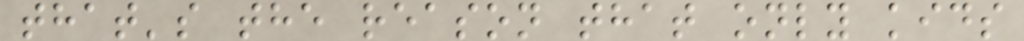that's the reason that only kids
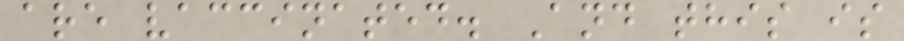are vaccinated. And this is
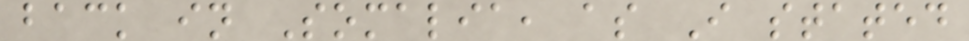back in Somalia, as I stated
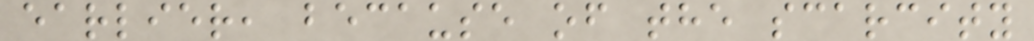earlier, because of the scarcity
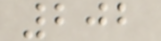202
